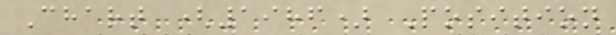Chart (1986) Position
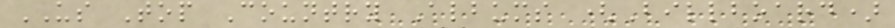US Top Country Albums (Billboard)
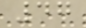47
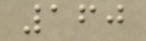160
